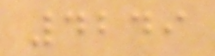4249
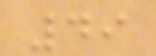49
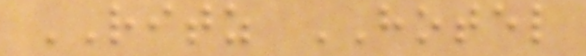RITZ HOTEL
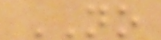NO
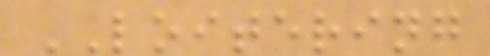LOITERING
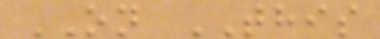ON THIS
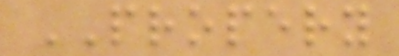PROPERY
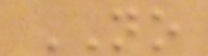NO
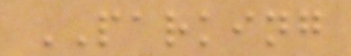PARKING
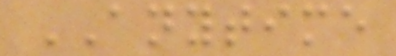ANYTIME
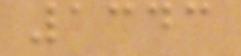1343
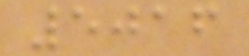5016
